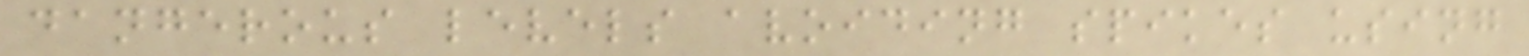dangerous levels avoiding spikes using
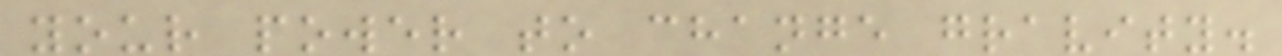your power to change gravity.
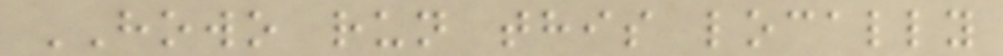HOWO run this locally
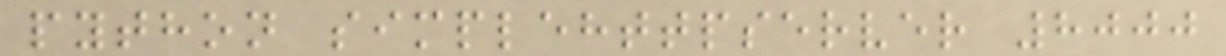python simplehttpserver 8000
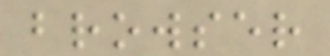browser
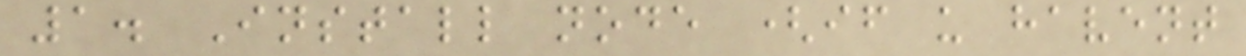1. Install node (if u havent
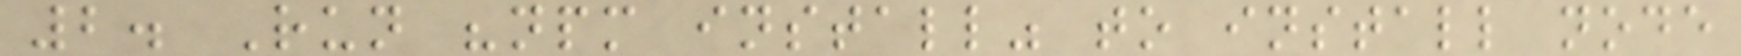2. Run "npm install" to install node
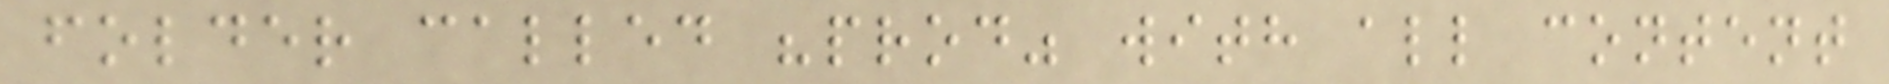folder called "prod" with all content
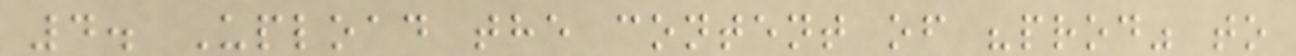4. Upload the content of "prod" to
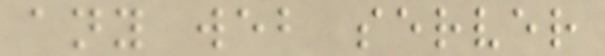any web server
